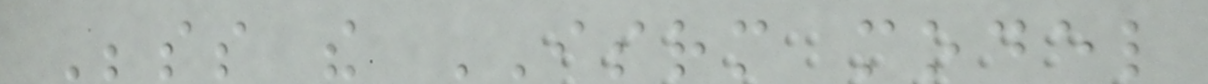Besides the ISRM model
